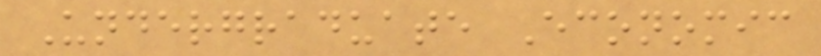Undergraduate Economic
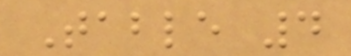Table 4
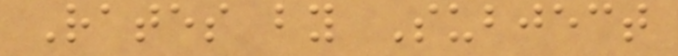Rates by Subject
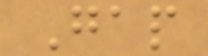Gap
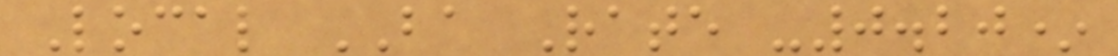Local BA Rate -0.20*
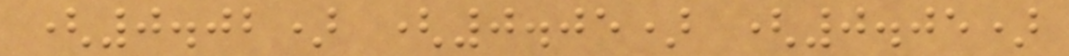(0.02) (0.05) (0.05)
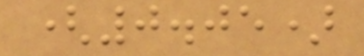(0.05)
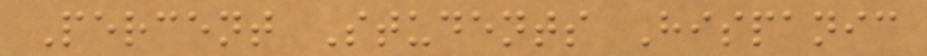Percent Students Hispanic
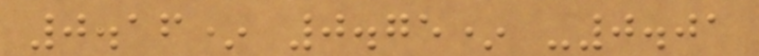0.16* 0.75* -0.01
